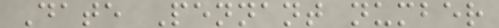Date Pennant number
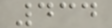434
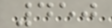450
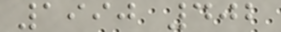1990 402
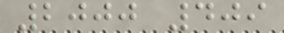2000 409
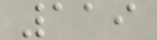119
